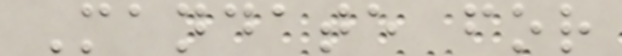Mandate for
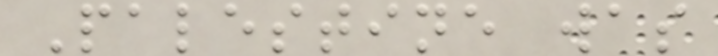Palestine was
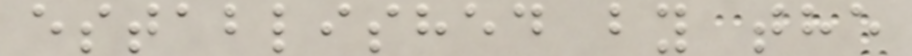established by the
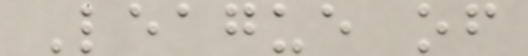League of
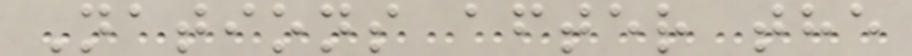Nations after the
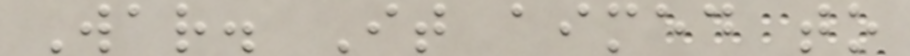War. It aimed to
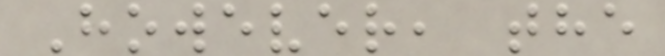However, the
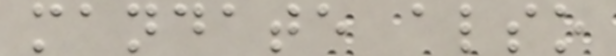mandate also
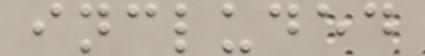included
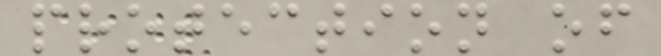protection of
